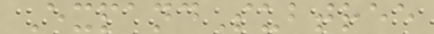ExpandSubtree
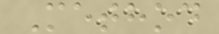Method
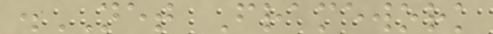.NET Framework
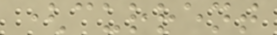(current
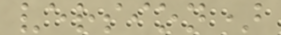version)
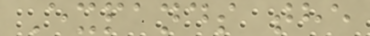Expands the
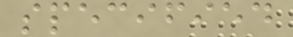specified
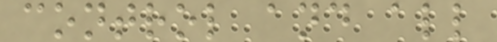control and all
